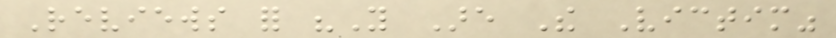Reviews for "You Are The Victim"
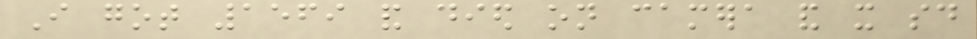I got 1569 and died on camera and it said
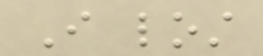I lost
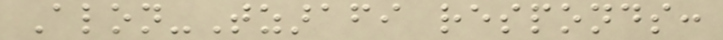Alon-Tzarafi responds:
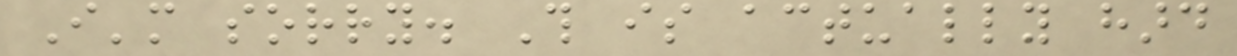I'm sorry. This is actually hard
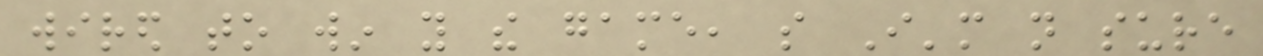wired to win you the game, so I'm not sure
